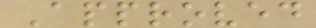Approved
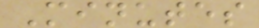Minutes
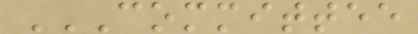COMMITTEE
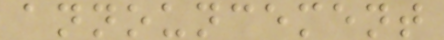announcement
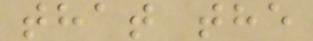that the
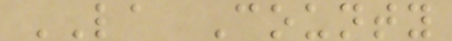LA County
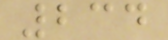234
